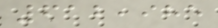612,985
